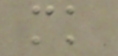mk
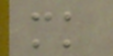mk
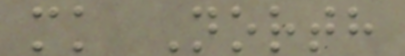mk North
